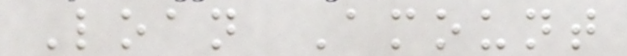Loan Amount
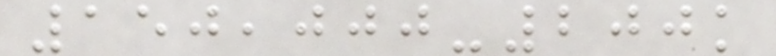150,000-200k
